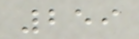259
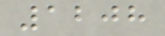1208
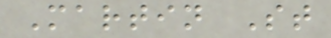Martin St
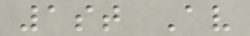1st Av
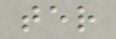ter
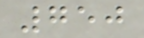750
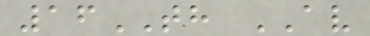16TH AV
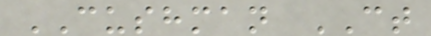CUSHMAN CT
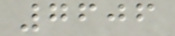7606
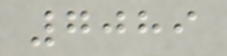7089
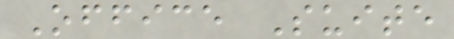Office Suite
